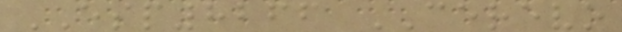ESP8266 CEREVO
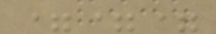===
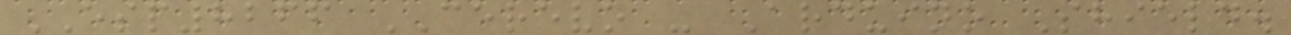ESP8266 CEREVO - Arduino Shield.
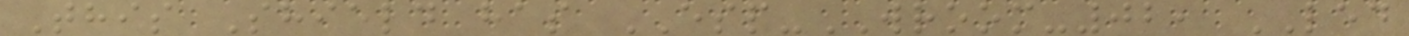This Shield has ESP-WROOM-02, LED
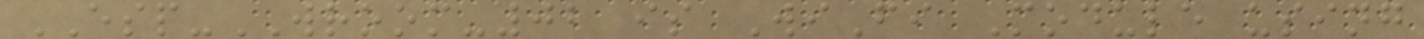ESP-WROOM-02 is WiFi Module using
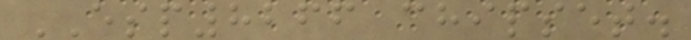ESP8266 chipset.
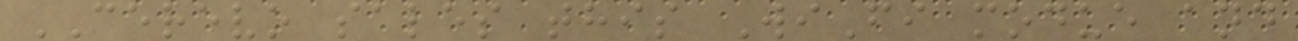CEREVO sales this WiFi modue and
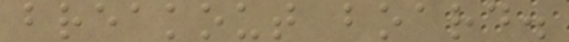breakout board.
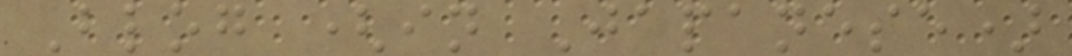Blog (in Japanese)
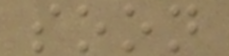soon
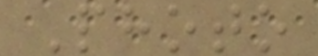Photo
